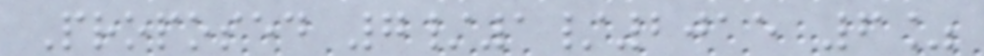Proposed 7/1/2015 6%
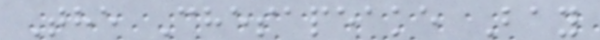The Chesapeake Bay
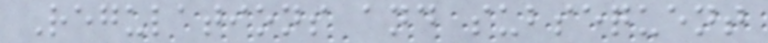Regulations and subsequent
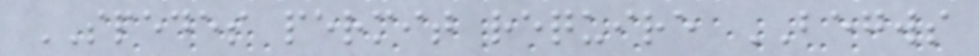SPEDES permit require BEGWS
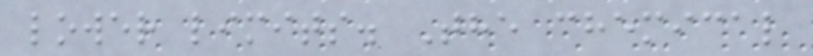lower limits. The chemical
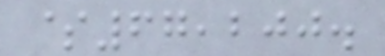$67,200.
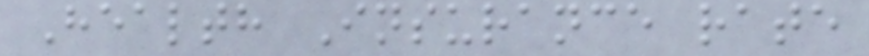Health Insurance rate
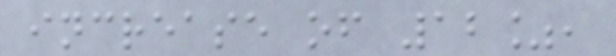increase of 12%,
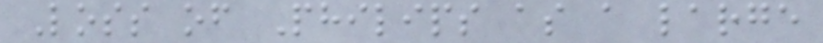Loss of Philips as a large
